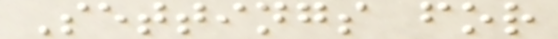Settings for
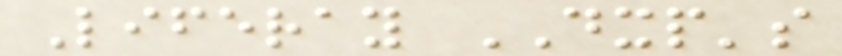Liferay DXP's
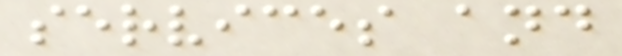services and
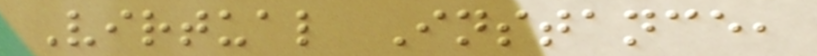Virtual Instance,
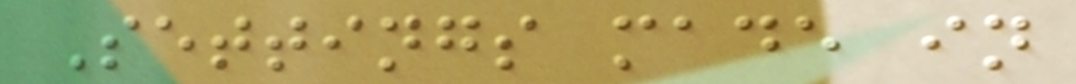Settings made in
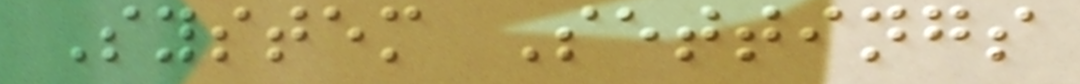System Settings
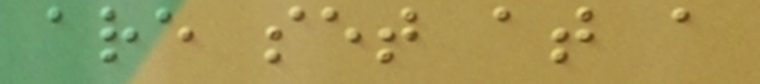are set at a
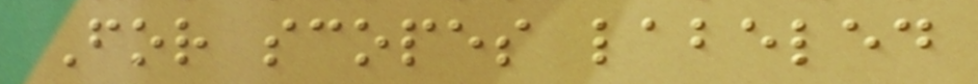For scopes labeled
